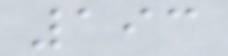193
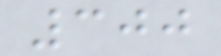300
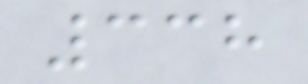338
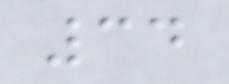34
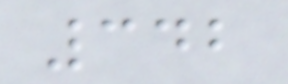342
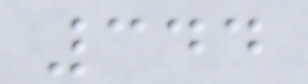344
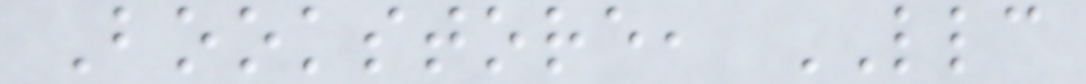Bookstore, LLC
